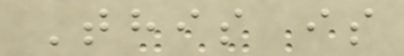This is
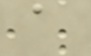a
